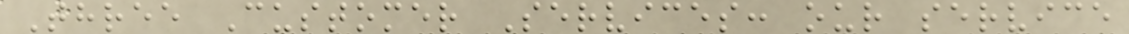Three Customer Services: our service
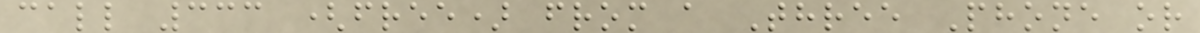call 333 (free) from a Three Phone or
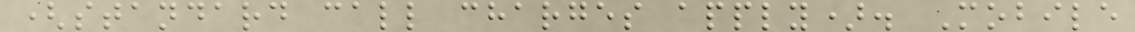(standard call charges apply). Mobile
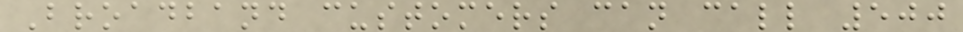Broadband customers can call 500
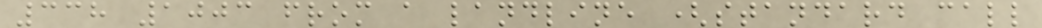338 1003 from a landline (standard call
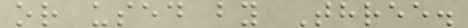or used by Three.
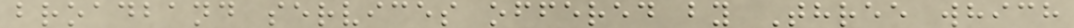broadband services offered by Three which
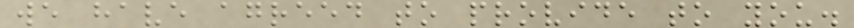we have agreed to provide to you.
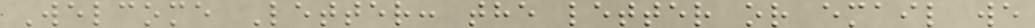Welcome Letter: the letter or email we
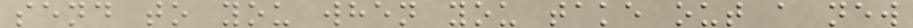send to you when you take out a new
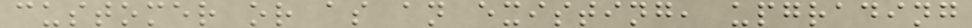customer or as an existing, upgrading
